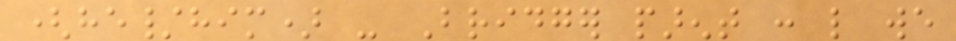(he/him) - Bridger parent : like we
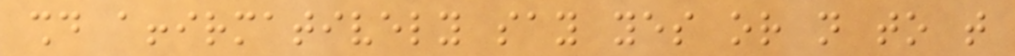should affirmatively say yes or not to that
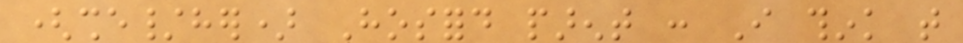(she/her) Hosford parent : I think that
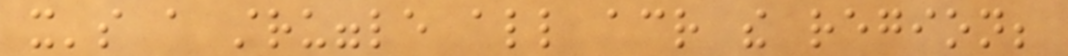it's a struggle all across the region;
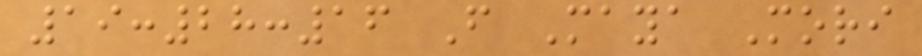19:28:16 From Maya Mori
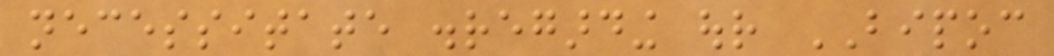necessitate disregarding our BIPOC
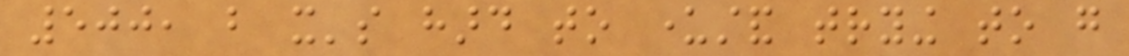500, but it's hard to understand trying to go
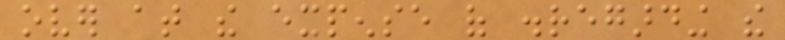over at the expense of disregarding the
